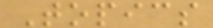Topics
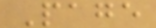Page
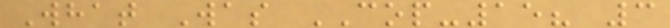What Was COP-15? 3
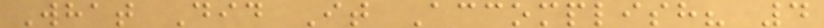What Did It Accomplish? 4
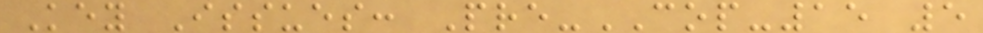Key Issues: Pre-COP-15 5
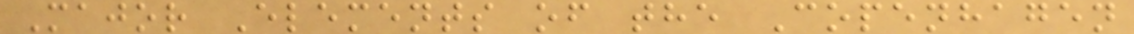Major Elements of the Copenhagen
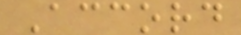Accord
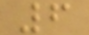6
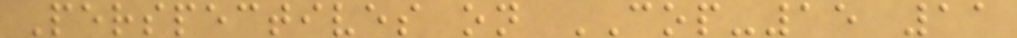Perspectives on COP-15 11
